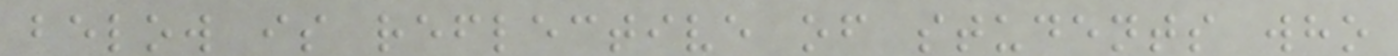below is reflective of students who
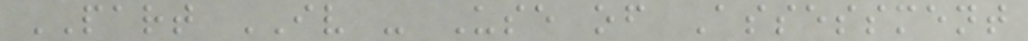PART IV - Use of Assessment
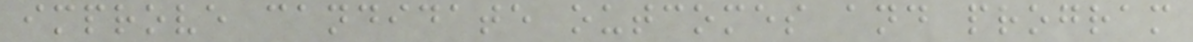improve candidate outcomes and program
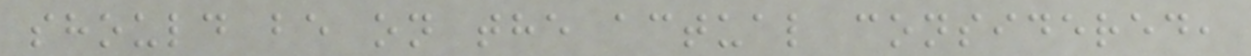should be on the actual considered,
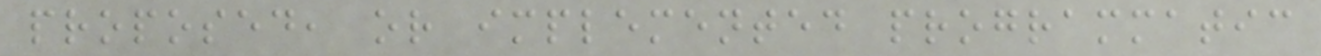proposed, or implemented programmatic
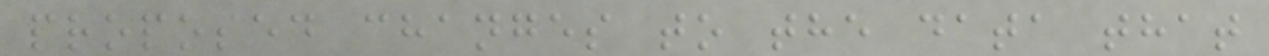proposed changes to the data that
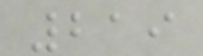219
